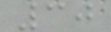30
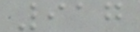917
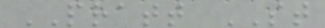PRATT ST
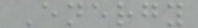Energy
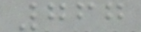767
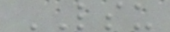LSU
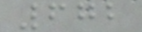672
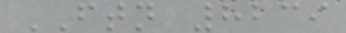FTN 8239
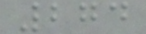274
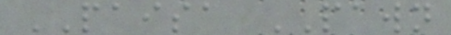PAISA PAWN
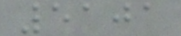5101
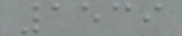1539
